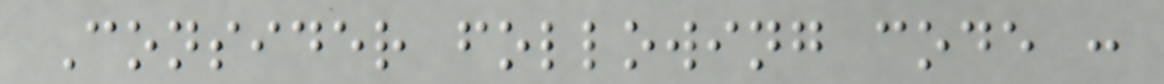Consider following code :
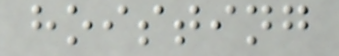hoisting
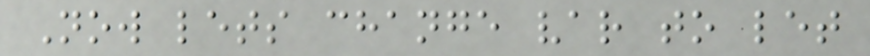Now lets change var to let
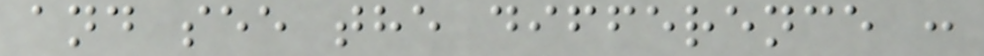and see the difference :
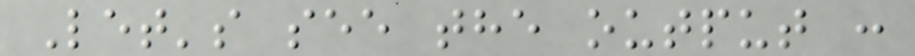Let's see the output :
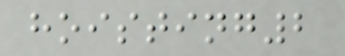hoisting2
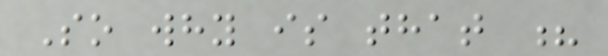So why is that ?
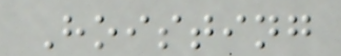Hoisting
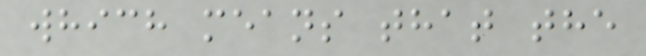which means that the
